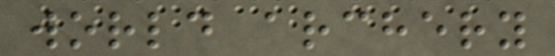world archery
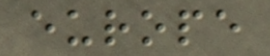europe
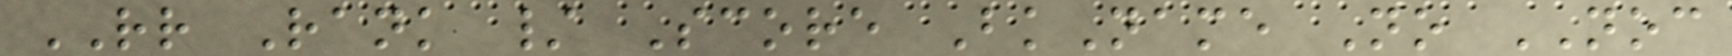RR Rank / Score BkName No NOC
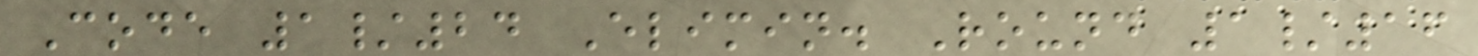Code 1/24 Elimin. Round 1/16
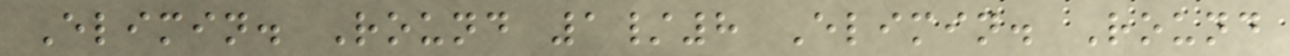Elimin. Round 1/8 Elimin. Round
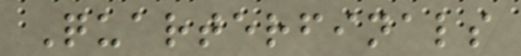Quarterfinals
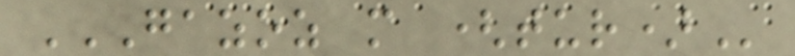GAZOZ M (TUR)
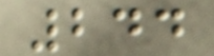244
